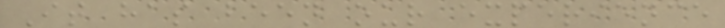It has been our experience
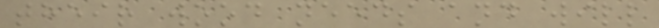their wood needs and will
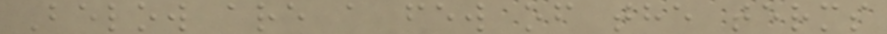Below are a few of the terms
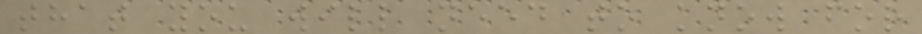that you will need to know for
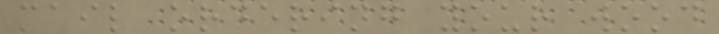mail ordering your wood
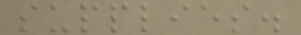supplies.
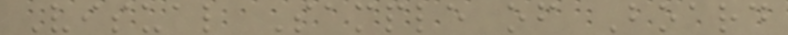Visual Sample of Board
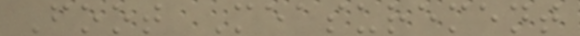Foot Measurement
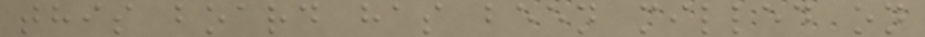this board has been milled on
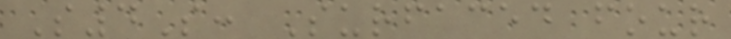S4S: Surfaced four
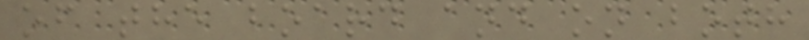of the board and on both
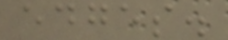edges.
